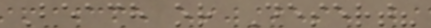Beach or Desert?
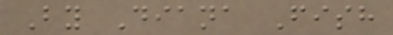By Diana Fish
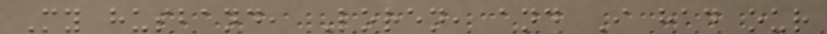My husband, Loren, and I had our
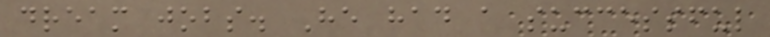dream jobs. He had a successful
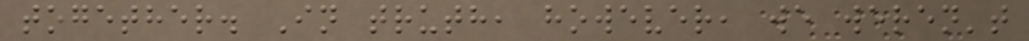together. In truth, however, we weren't
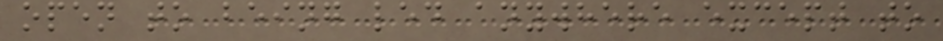open to being led anywhere except to
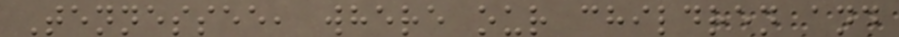Tennessee, where our children and
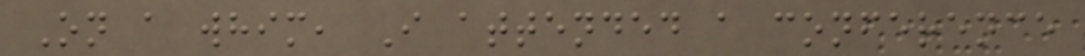On a whim, I attended a conference
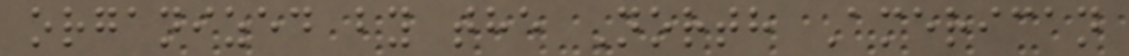organized by the North American
